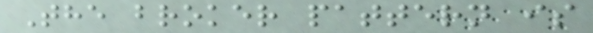The broker pattern is
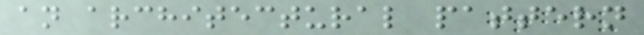an architectural pattern
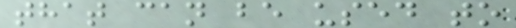that can be used to
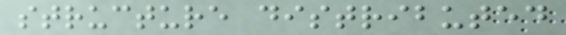structure distributed
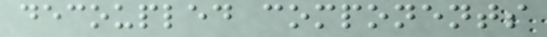decoupled components
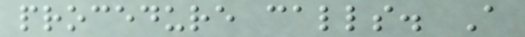procedure calls. A
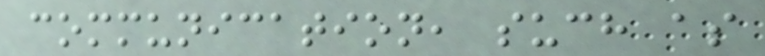communication, such as
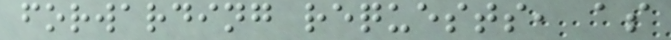forwarding requests, as
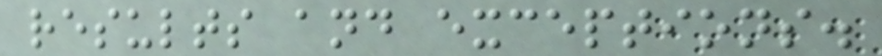results and exceptions.
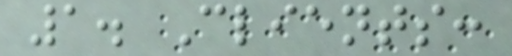1. Clients:
